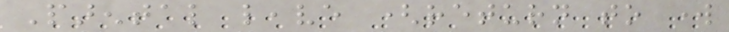Parental leave (return to work
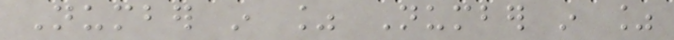Number in % Number in %
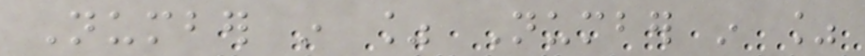Number in % Number in %
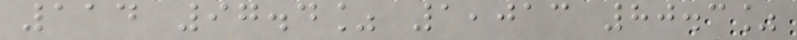114 97.4% 1,013 80.3%
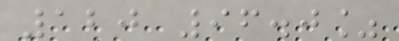120 96.0%
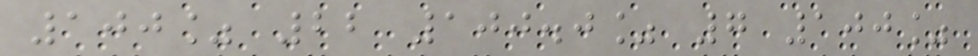100% 22 100.0% 7 100%
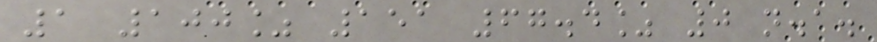1 100% 151 67.4% 0 n.a.
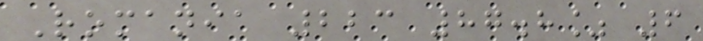Romania 223 87.8% 6
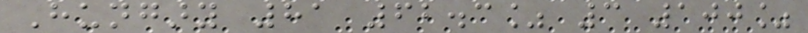Hungary 81 62.3% 3 100%
